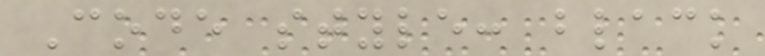Code style: black
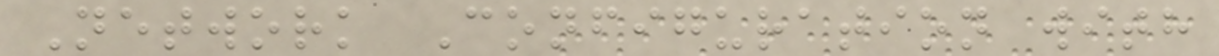Network Configuration with
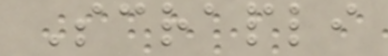Scrapli
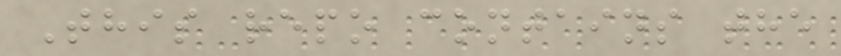This repo contains the
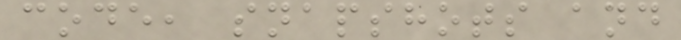code, snapshots and
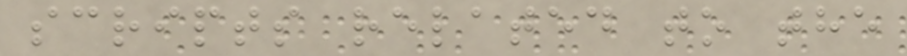scripts related to the
